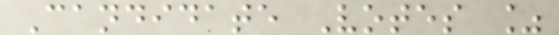Candidate Votes %
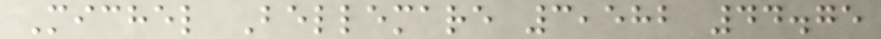Michel Bellemare 3,582 44.75
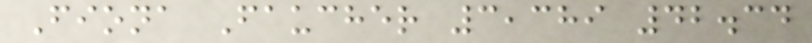Fiona Faucher 3,389 42.34
